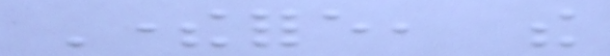Therefore, the
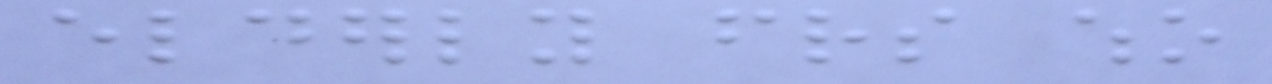elderly friends who
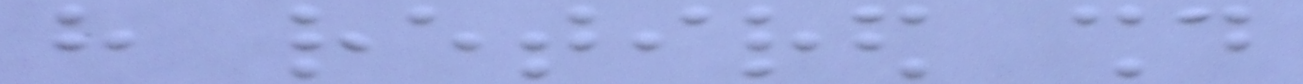have retired should
